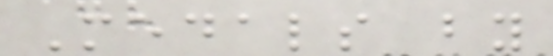Medals by
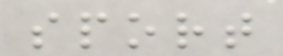sport
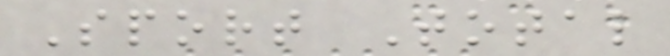Sport Total
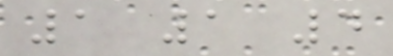1 1 4
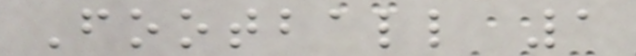Football 1
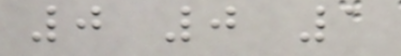0 0 1
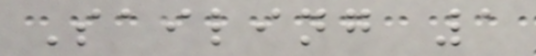Sailing 1
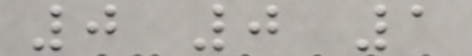0 0 1
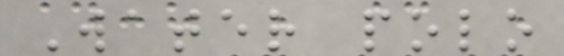Water polo
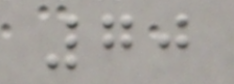70
